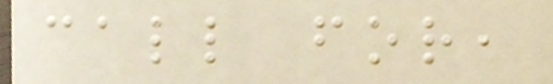call for,
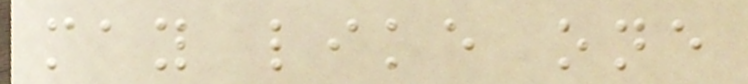may like one
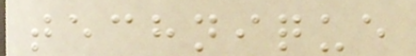technique
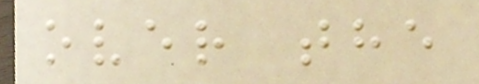over the
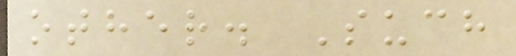other. Such
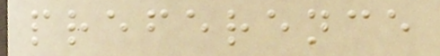preference
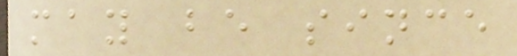may be since
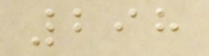298
